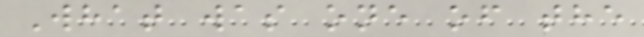What was one of the
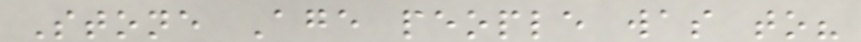Stone Age people was to?
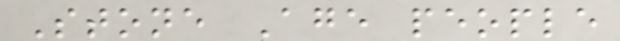Stone Age people
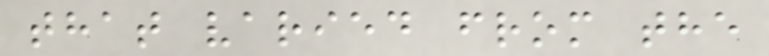that varied from the
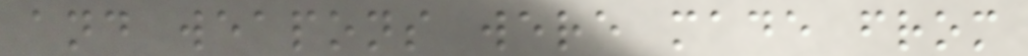and weapons were made from
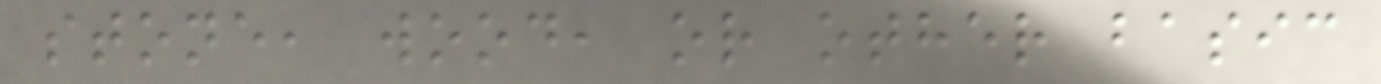stone, wood, or other basic
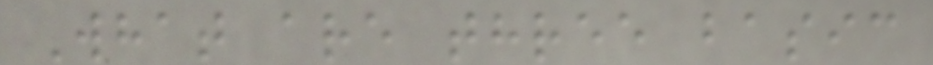What are three basic
